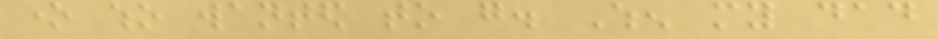one who wanted to go. When my dad
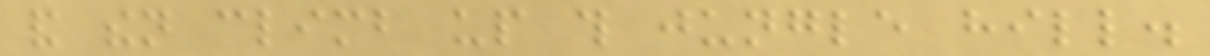and then climb up this jungle hill.
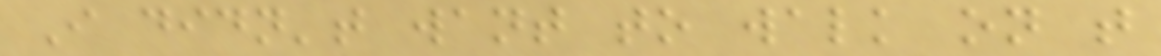I didn't want to walk on that
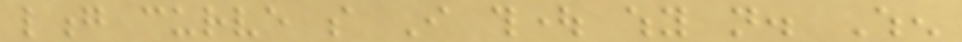long curve so I thought why not. When
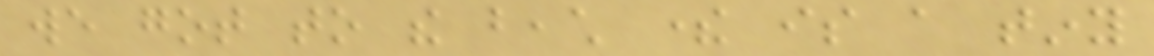we got to the beach there is a tiny
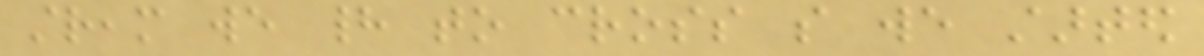stream we had to cross so we started
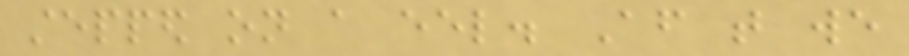stepped on a eel. After that we
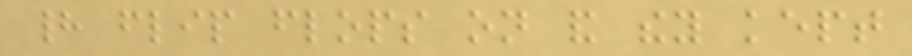had flip flops on and they kept
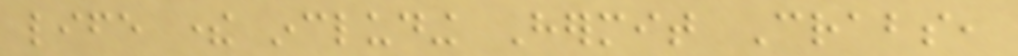life there including Hermit Crabs,
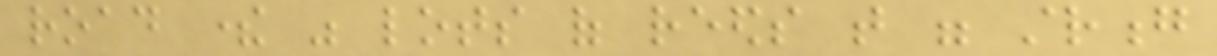road there was lots of reeds that were strong
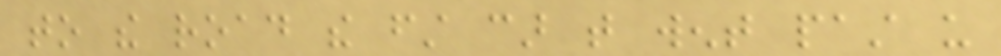to the road the first car that went past us
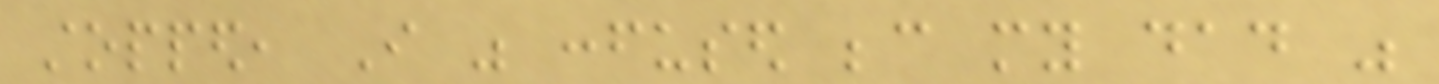stopped, I was confused because my dad was
